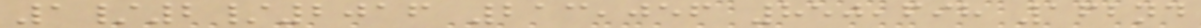1/2/2016 213,056 850,698 162nd
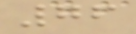76
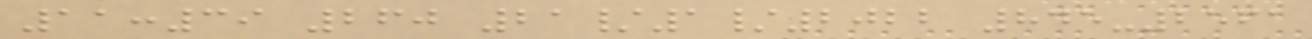11:39 260 21/1/2022 845-2561
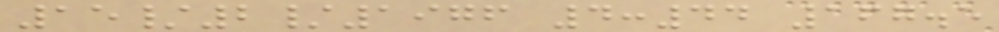15/2/1976 4:44 167.5
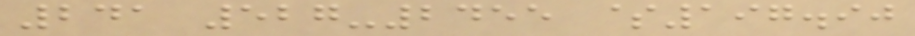241 527-2455 $197.90
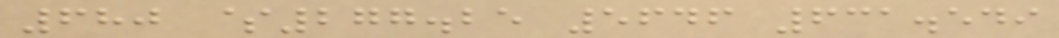680 $277.25 5646 631.549
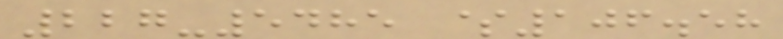227-5485 $106.58
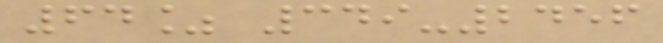64% 349-2456
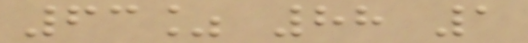63% 88 1
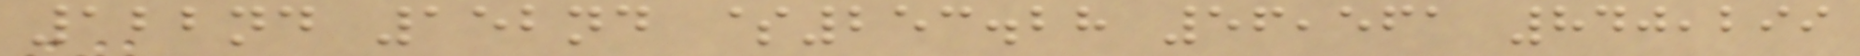122nd 152nd $253.28 56,561 840,299
